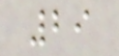29
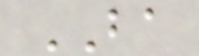BA
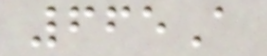665A
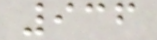936
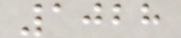1028
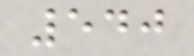540
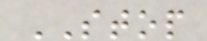STOP
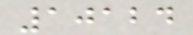10124
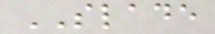SLADE
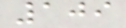109
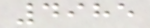4985
